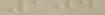104
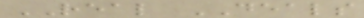REAL DEALS
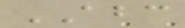ABC
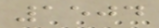1504
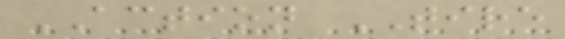ACTION TIRE
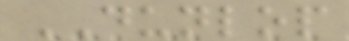DUNLOP
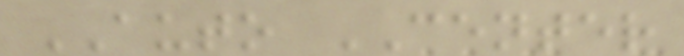AUTO CENTER
